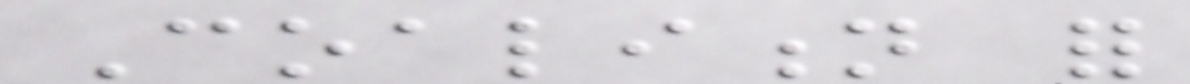Coalition for
